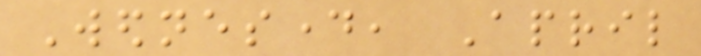Wednesday, April
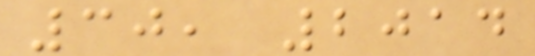30, 2014
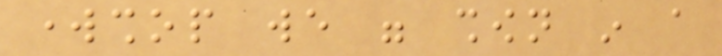workshop we were shown in a
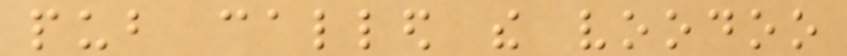pub called the voodoo
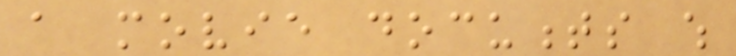a movie documents which
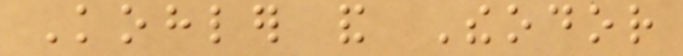Kohler and Theodor
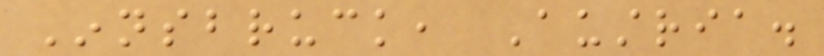Innsbruck, Austria.
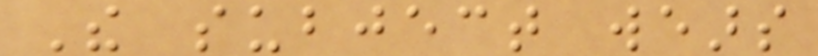The subject wears
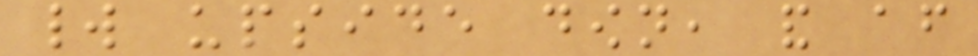world upside down, and after
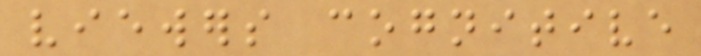viewers cognitive
